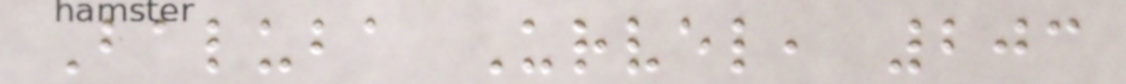Baluba Urvel, 203
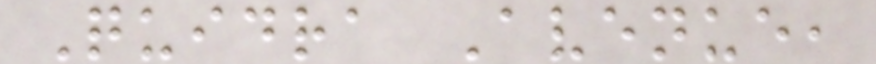Quidra Avenue,
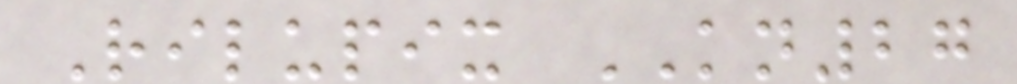Rilupix KN27
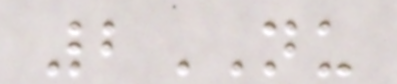2NU
